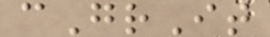cGrIt
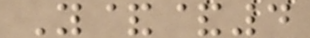Y&&4
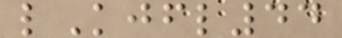lKjfl44
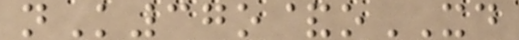nK37o&oXD
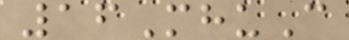16MhuC
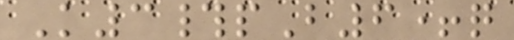K3#pB6+q
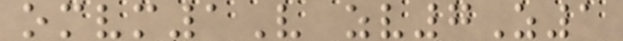omvm1V zv7Z1
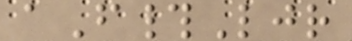aF#Ljr
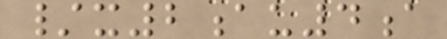/x2au4a
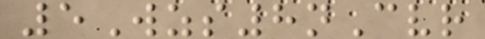5Wzs8nCvr
